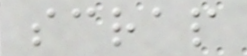scrap
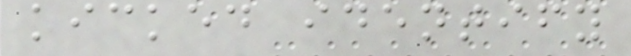kicked identify
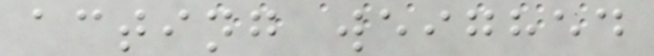acting weighed
